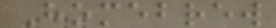Homebrew
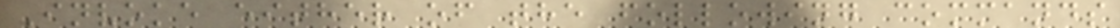Invoke either of the following commands
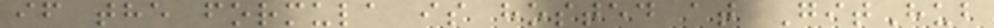if the formula is hosted at GitHub
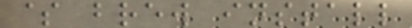$ brew install
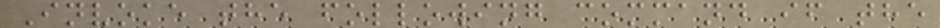Invoke the following command if the
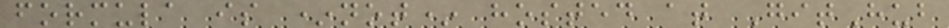formula is *not* hosted at GitHub
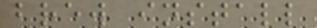brew install
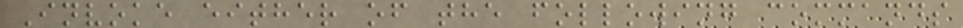Invoke either of the following commands
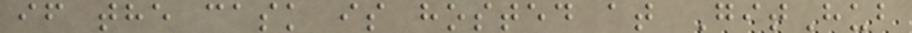if the cask is hosted at GitHub
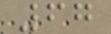67
